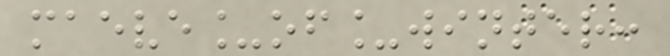maeve_of_winter:
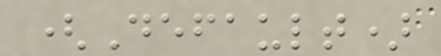(Default)
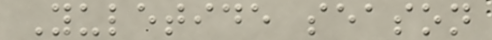Yuletide season
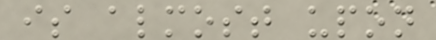is almost upon
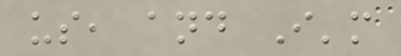us, and I'm
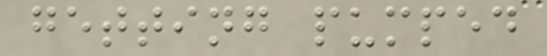getting pumped
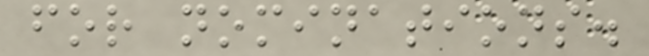for nominations.
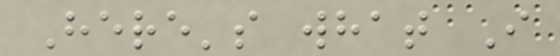Here's what I
